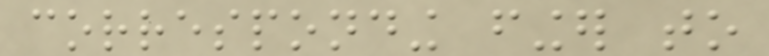corresponding finger to
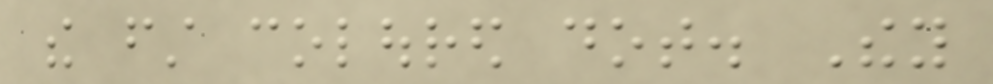the first coloured dot. They
